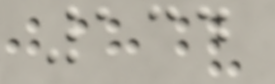134
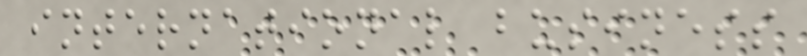international business
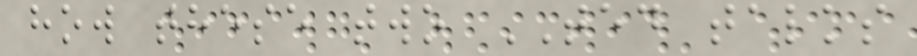how these two TED talks
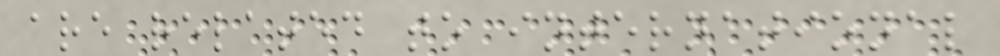are related to international
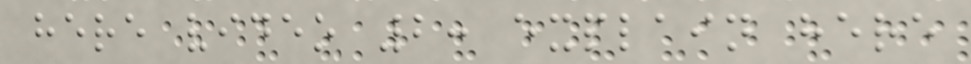here video 2: explain here
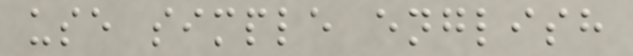use simple english
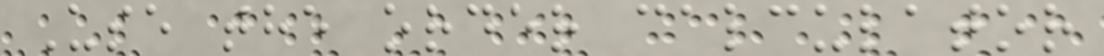Use the order calculator
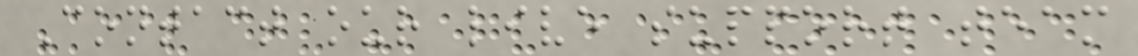Contact our live support team
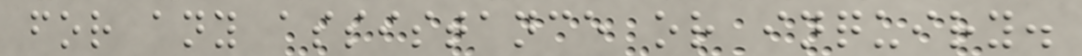for any assistance or inquiry.
